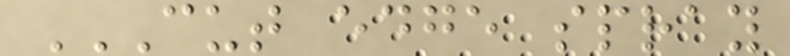CUT EDGE SPRAY
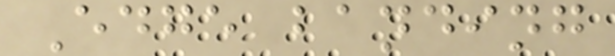Edge banding
